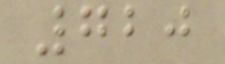720
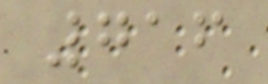716
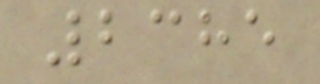2385
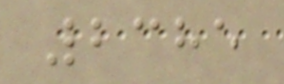2385
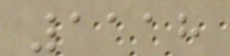1118
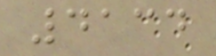4134
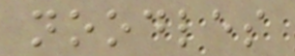noodles
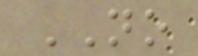NO
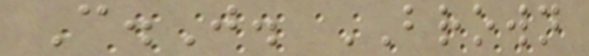C.J. BROWN
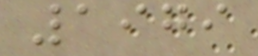1979
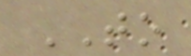TO
